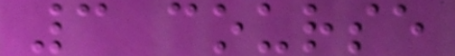3 course
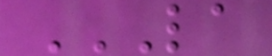LA
